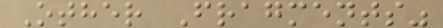Other Fragments"
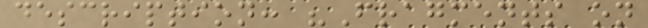description: "Fragments on
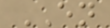EN
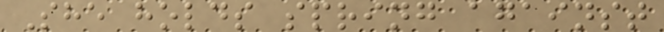She holds spring against
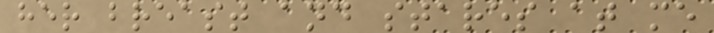her breast and stares at me
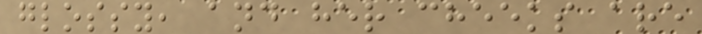glossy, and her cheeks are
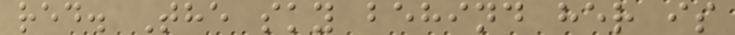red. The sky behind her is
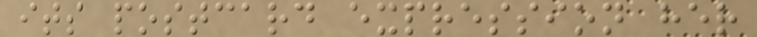its postcard expression her
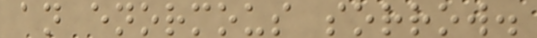an enormous sorrow.
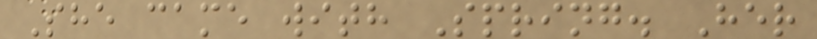She came with Spring. Her
